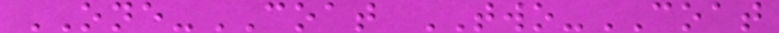ONE-COAT TWO-COAT
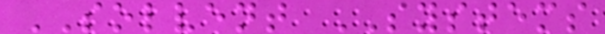SOLVENT SYSTEMS
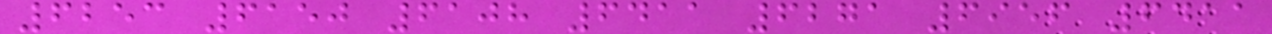6253 6150 6108 6411 6271 6956 6411
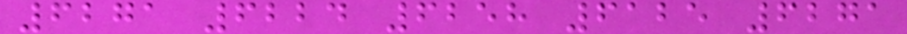6271 6224 6258 6125 6271
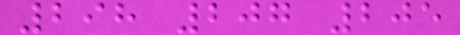298 207 205
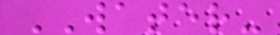WATER-
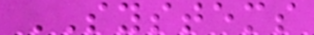SYSTEMS
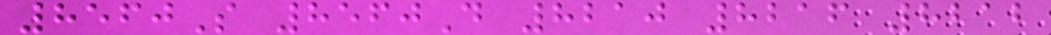8560S 8560D 8210 8216 8212
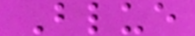Blue
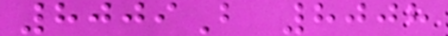8009B 8008
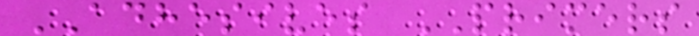ADHESIVES PRIMERS
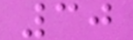30
